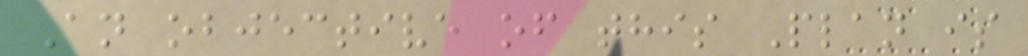An objective of this Plan is
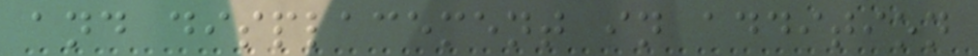and displacement in addition
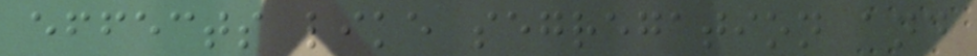effects like segregation and
